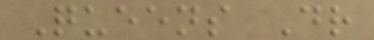Queens Dr
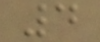4
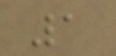1
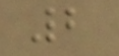2
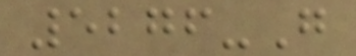5276-G
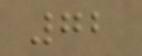72
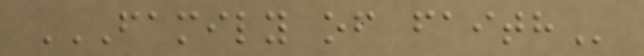FAMILY OF FAITH
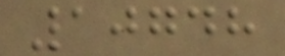10748
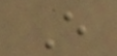E
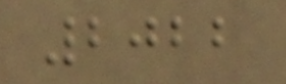2022
